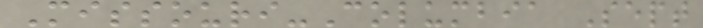Missouri-Columbia Sept
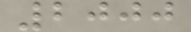2000
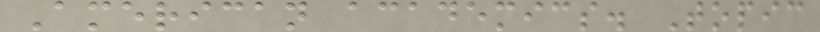American academics. Topic
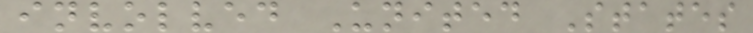involved United States
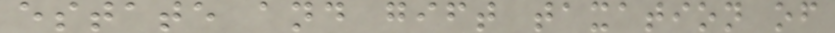estate and gift taxation of
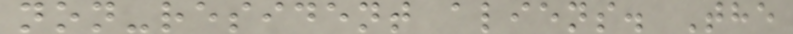non-resident aliens. The
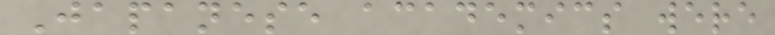Japanese academics were
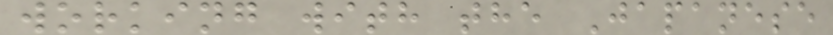working with the Japanese
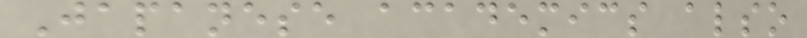Japanese academics also
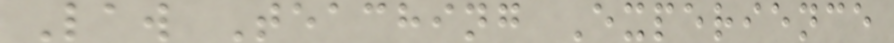Law Teaching Experience
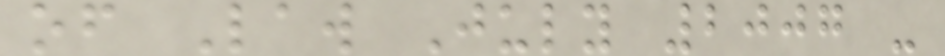of Law July 2007 -
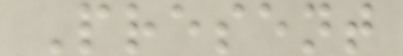Present
